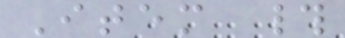Item #
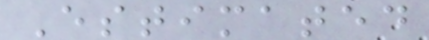Estimated
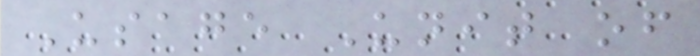Usage Unit of
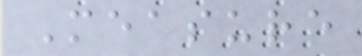Measure
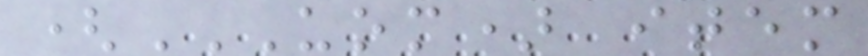(UOM) ITEM
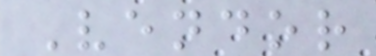Vendor
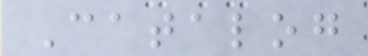Catalog
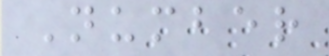Number
